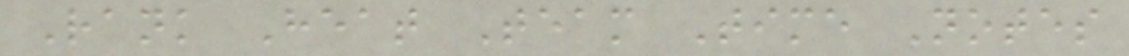Rank Heat Team Time Notes
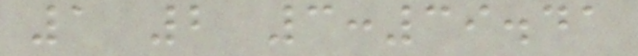1 2 3:39.41
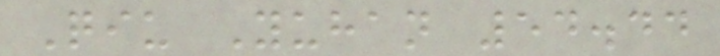Qiu Yuhan 54.44
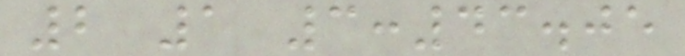2 1 3:43.05
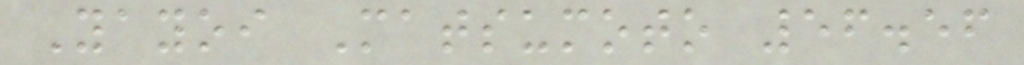Yayoi Matsumoto 56.56
